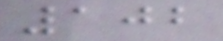102
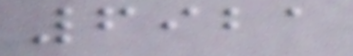6921
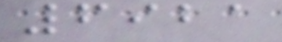6921
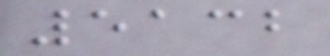5132
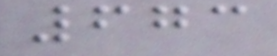673
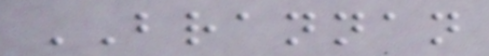BRANNAN
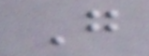G
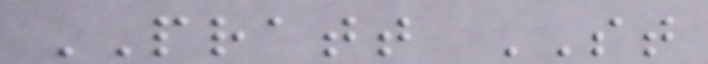PRATT ST
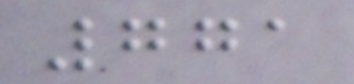771
